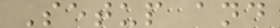Setup and
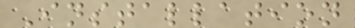Installation
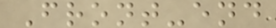Front-end
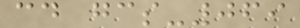cd gcs-069
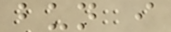bun i
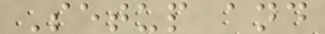Setup and
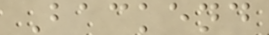Backend
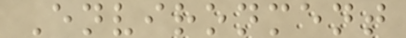Environment
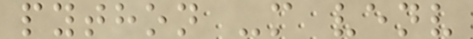python -m venv
